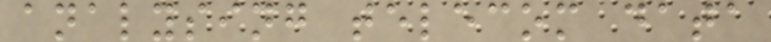analysing telecom data
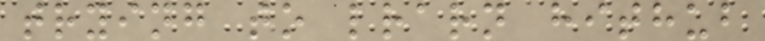trying to lrarn hithub
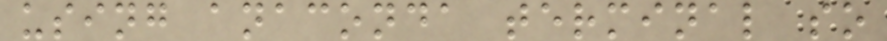using anaconda terminal so
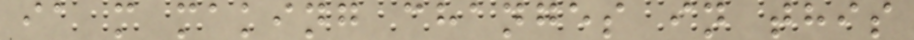ia m making changes in this
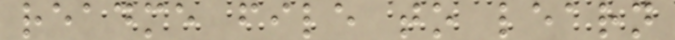readme file to learn
